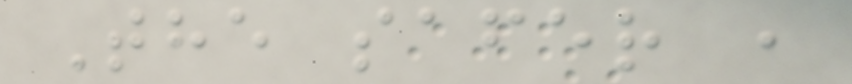The safer ,
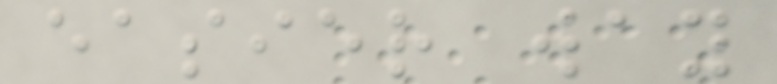easier way
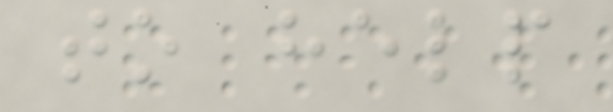to help
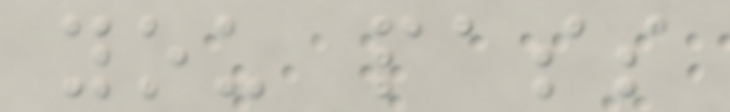you pass
